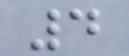4
